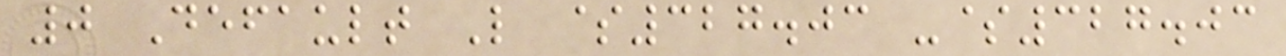0 Default L $327.03 -$327.03
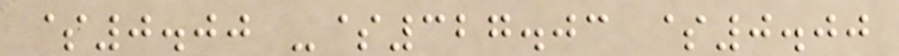$0.00 -$327.03 $0.00
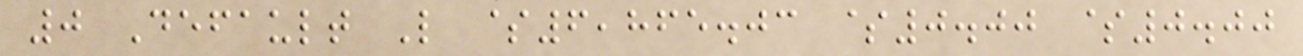0 Default L $6,865.03 $0.00 $0.00
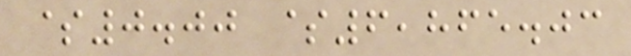$0.00 $6,865.03
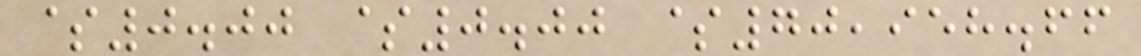$0.00 $0.00 $70,958.66
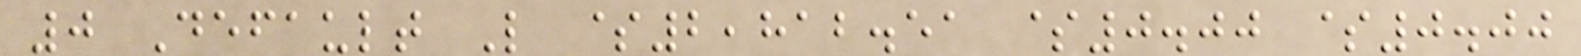0 Default L $2,812.51 $0.00 $0.00
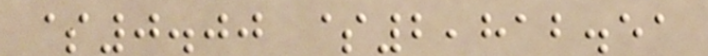$0.00 $2,812.51
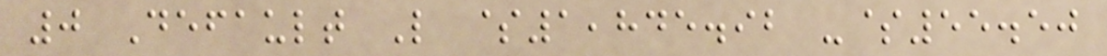0 Default L $1,845.92 -$55.50
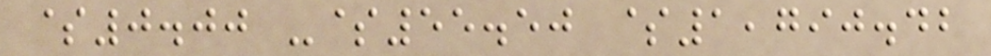$0.00 -$55.50 $1,790.42
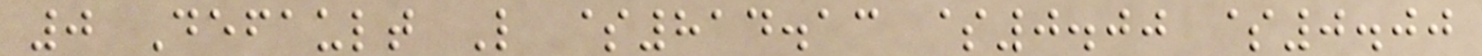0 Default L $814.13 $0.00 $0.00
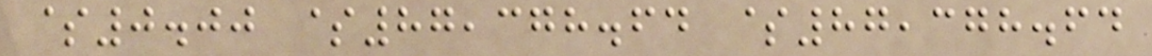$0.00 $87,378.64 $87,378.64
